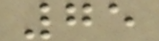75
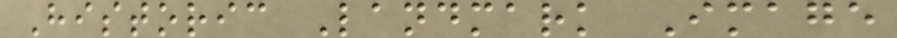Historic Landmark Image
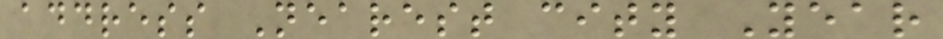address Nearest city Year
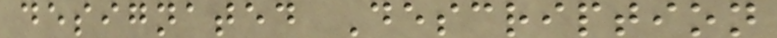designated Description
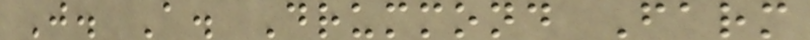J. A. Drummond Farm
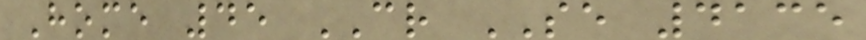Home 45 CR SE 4135
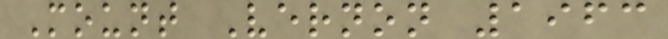Mount Vernon 1963
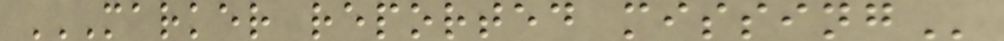MARKER REPORTED MISSING
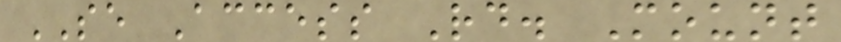SE Access Rd. Mount
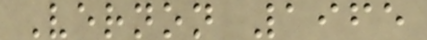Vernon 1965
